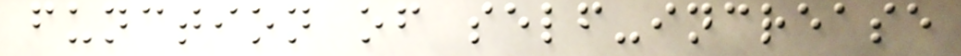function of self-increase
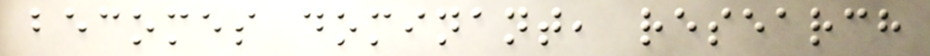becomes dominant, research
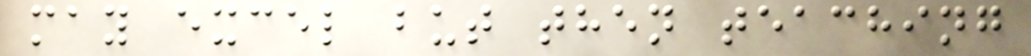may excel but then teaching
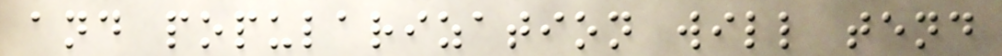and popularization will tend
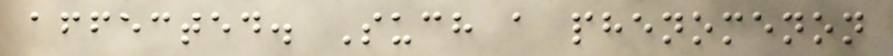affected. Such a phenomenon
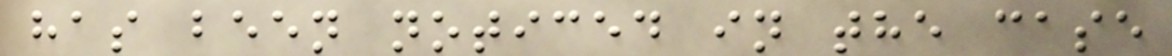has been noticed in the case
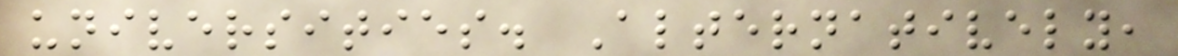universities. Alternatively,
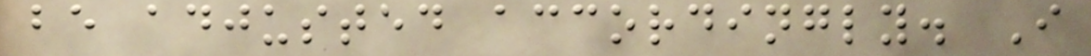be adjusted accordingly. I
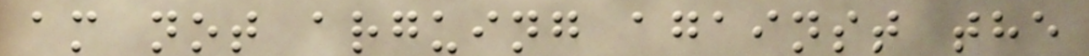am not arguing against the
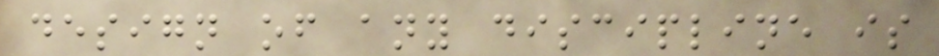design of any discipline is
